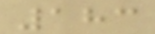183
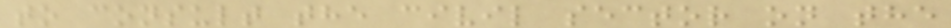to consult the civil sector on the
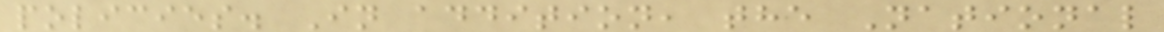policies. In addition, the National
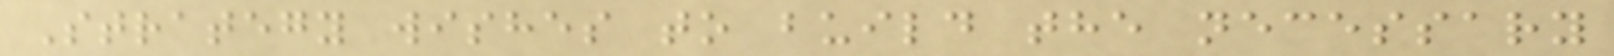Strategy wishes to build the necessary
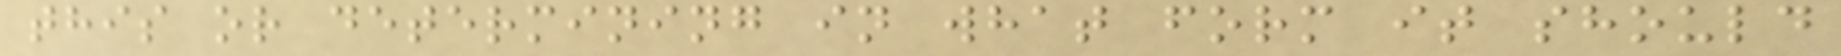this or determining in what form it should
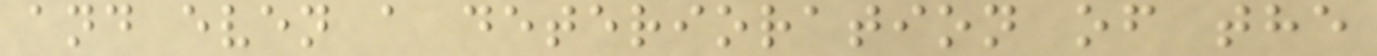and even a deterioration of the
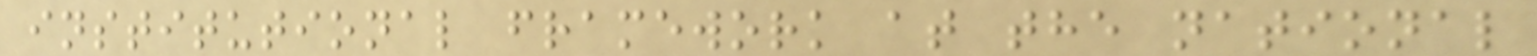institutional framework at the national
